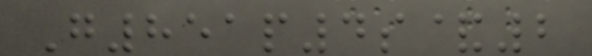G851p4s&2
